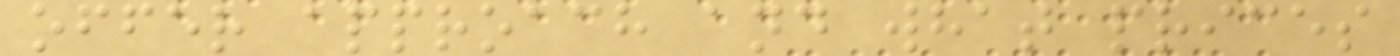offer approach and what prices
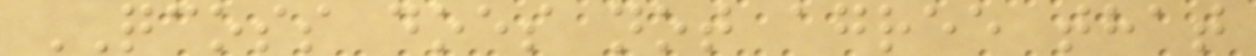QCOSS does not agree that
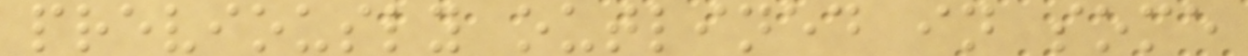previously outlined in some
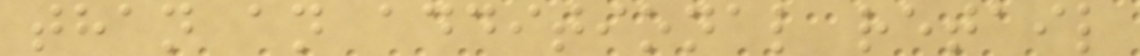than an additional retail
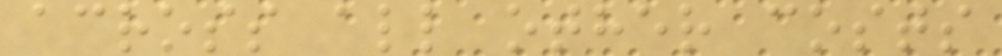across all other costs
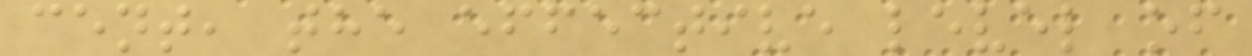cent, the effective level of
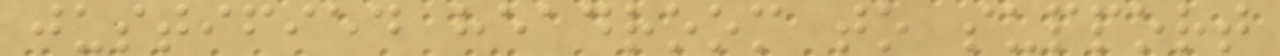justified headroom to support
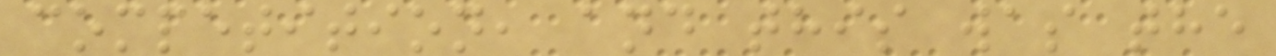competition, and this was the
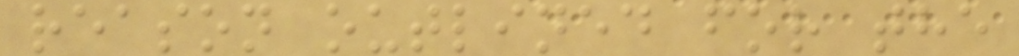reason outlined for the
